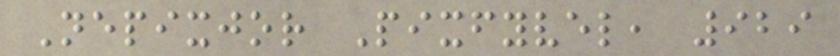Nepixjor Pixfyvel, 929
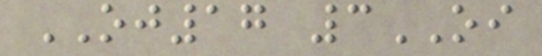OJ17 3OI
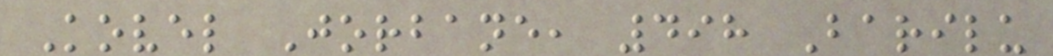Kovel Jorbane, 498 Barilu
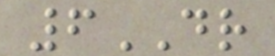6DR
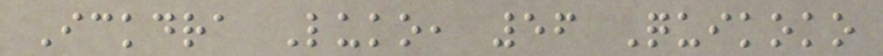Ickdra Luko, 56 Quikoko
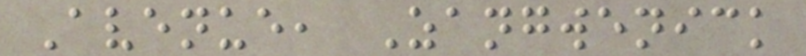Avenue, Zangwenick
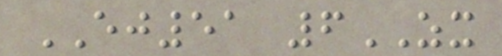EJ51 6ZX
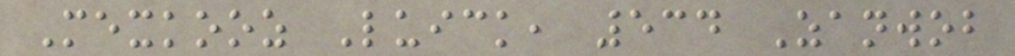Mexkooz Luick, 534 Zanwob
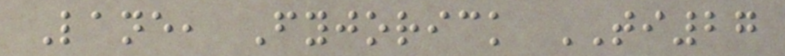Lane, Fyjorick TI27
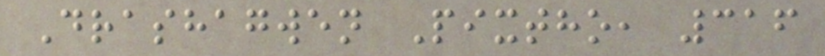Drashagwen Pixtho, 316
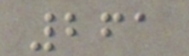261
